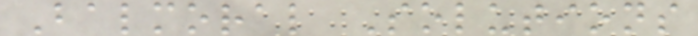Balmoral Solutions
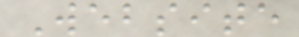Website
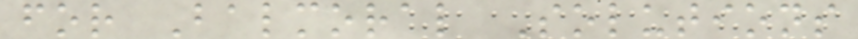for Balmoral Solutions
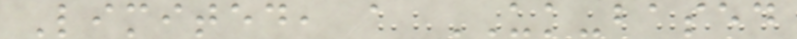Limited, a UK-based
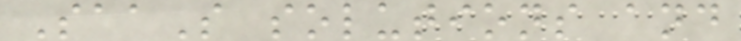SaaS solutions and
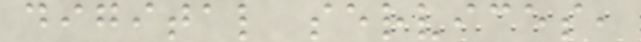digital services,
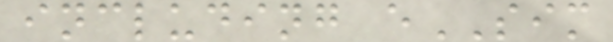including eSIM
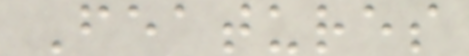Features
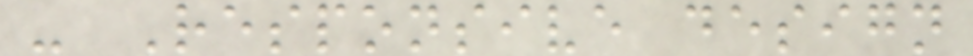- Responsive design
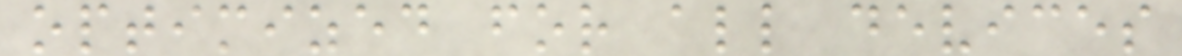optimized for all devices
